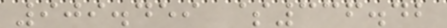909.459 $336.42
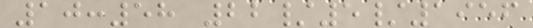10:58 22/5/1956
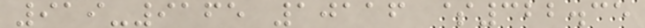919-9165 10116 $322.35
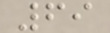69
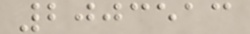2003513
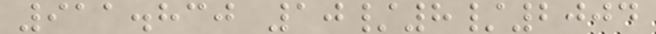911.830 10/8/2004
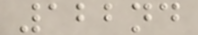122nd
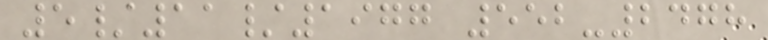5/11/1977 552-2478
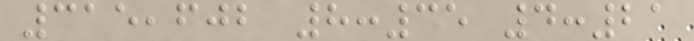315,602 8:35 4:21
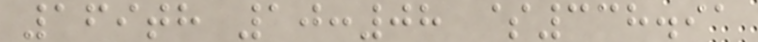169th 10:08 $338.91
